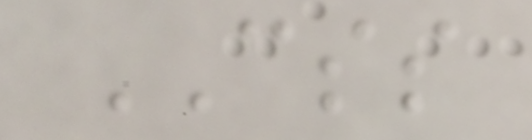CSS
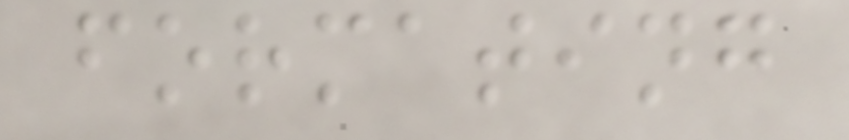formating
